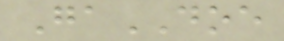GaDOE
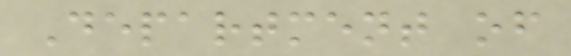Department of
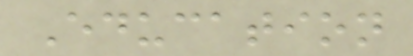Education
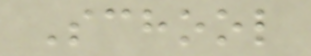School
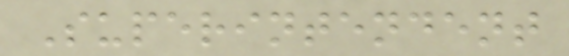Superintendent
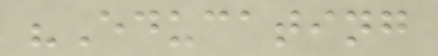"Educating
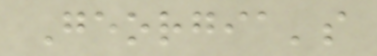Georgia's
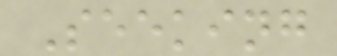Seeking
